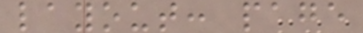layout: page
